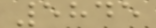5845
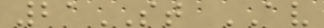21ST AV
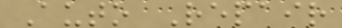Auto Repair
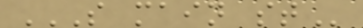S MAIN ST
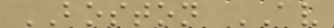BOSTON AV
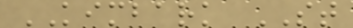KIMBARK ST
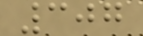307
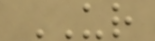UR
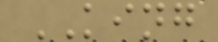KING
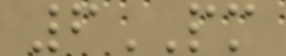6PM
